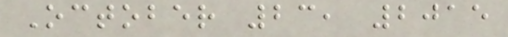October 23, 2015
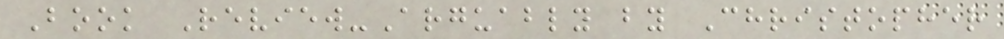Book Review-Arguably by Christopher
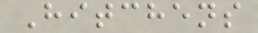Hitchens
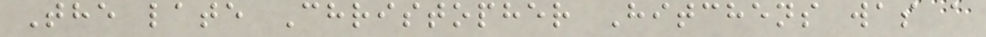The late Christopher Hitchens was a
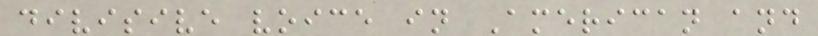divisive voice in American and
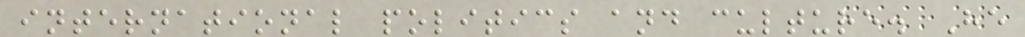international politics and culture. He
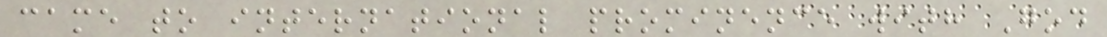came to international prominence with God
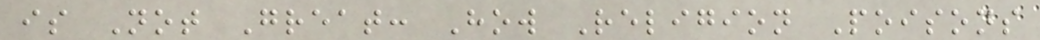is Not Great: How Religion Poisons
